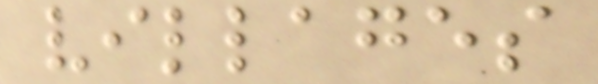villages
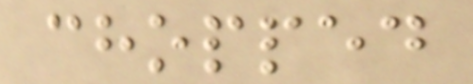chopped
